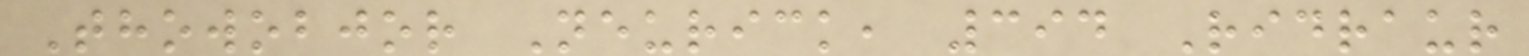Thowobjor Neurick, 394 Ridraur
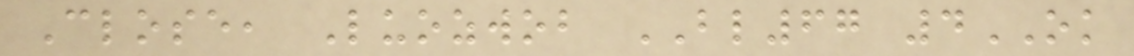Close, Luozwob BL67 4OK
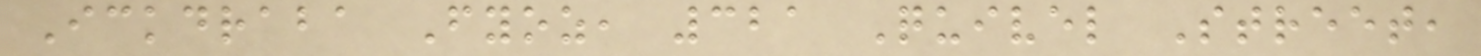Ickdraba Fyoz, 321 Quivel Street,
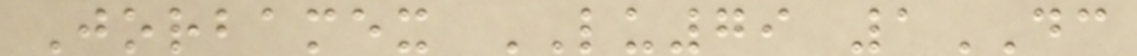Jorbamex LU79 1DC
